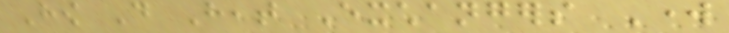How Do Heat Exchangers Work
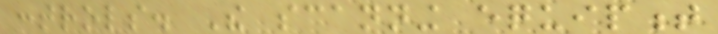controls. The scanning equipment
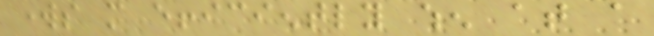works more efficiently when at a
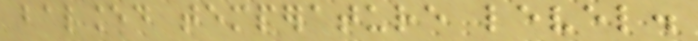balanced temperature level.
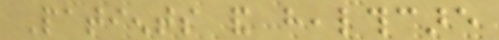Patients and healthcare
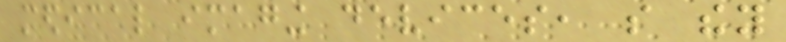medical imaging devices, so they
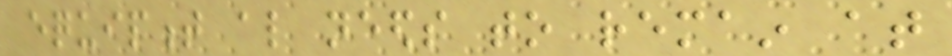equipment also needs to remain at
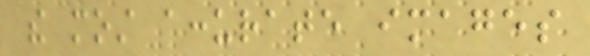the most accurate images
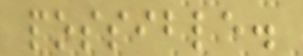possible.
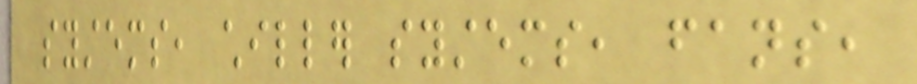systems, chiller systems, fans,
